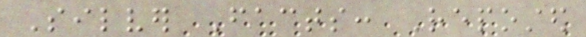Silver Facts: Reposted
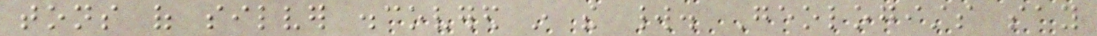tons of silver discovered in the world. Geologists say
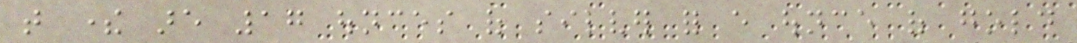that there are 17 ounces of silver for every ounce of gold
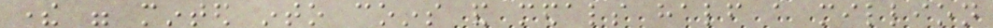there were minted into coins and medals half a million
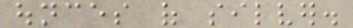ounces of silver.
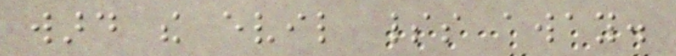ward the evil spirits away.
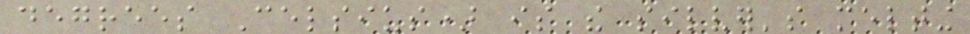degrees Celsius) is the silver's melting
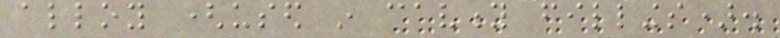alloy (used in cavity fillings).
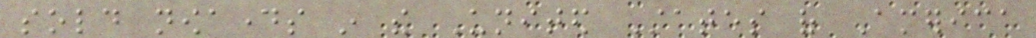sold nowadays in the United States of America
